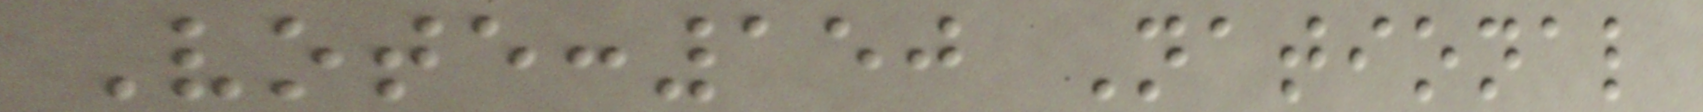Vote:150 National
